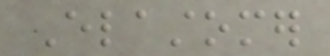Elastomer
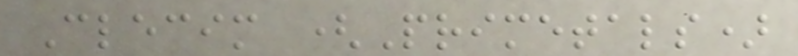Clecim (Primetals)
